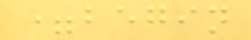=begin
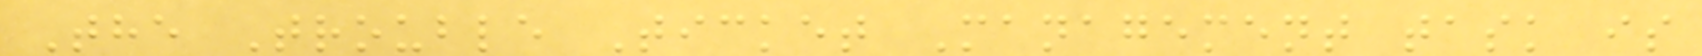The Trouble Ticket Management task is
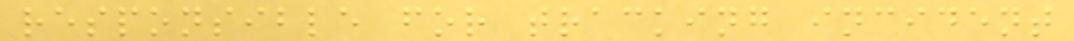responsible for tracking incident
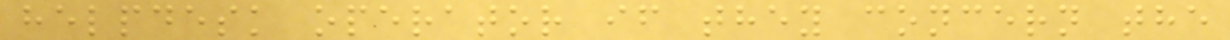helpdesk operator if they concern the
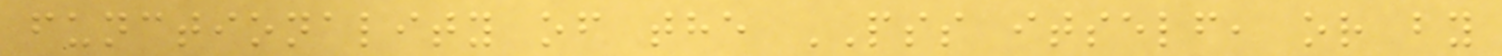functionality of the PSS itself, or by
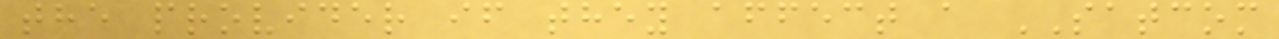the provider if they affect a SATCOM
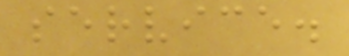service.
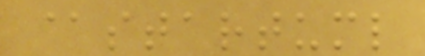@startuml
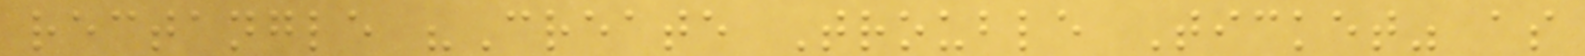rectangle "Create Trouble Ticket" as
